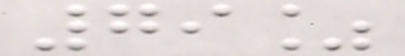79%
